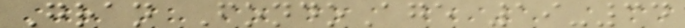Gran FondoAge 19-34
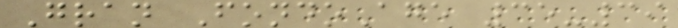Gran FondoAge 35-39
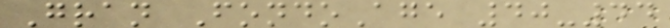Gran FondoAge 40-44
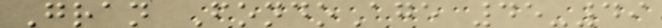Gran FondoAge 45-49
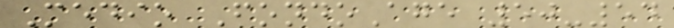Medio FondoAge 50-54
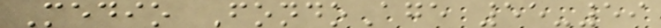Medio FondoAge 55-59
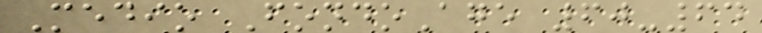Medio FondoAge 60-64
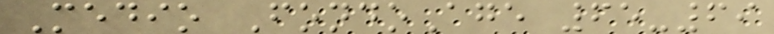Medio FondoAge 65-69
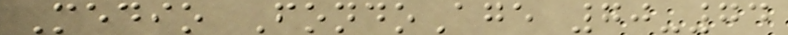Medio FondoAge 70-74
